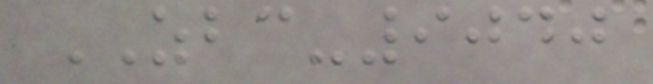ZBC-9040
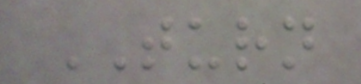TURN
